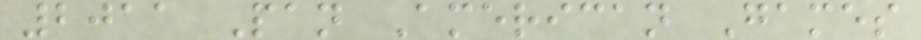2011 Pan American Games
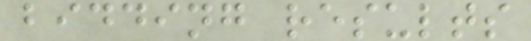bidding results
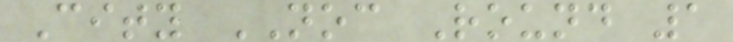City NOC Round 1
